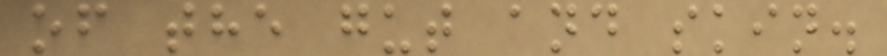of the gut and skin.
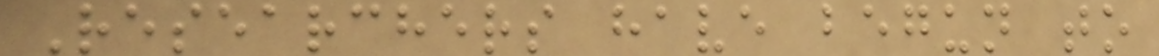Researchers have begun to
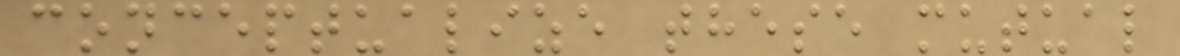conceptualize these mutual
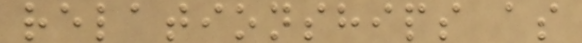relationships as
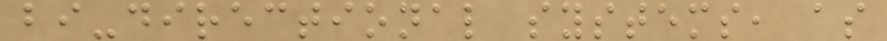bi-directional systems, as
